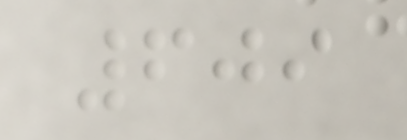609
